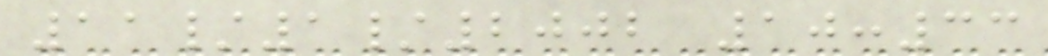11/1/2002 10:33
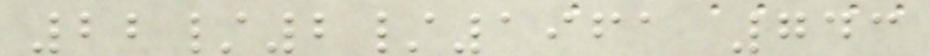22/2/1961 743
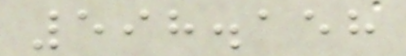598.158
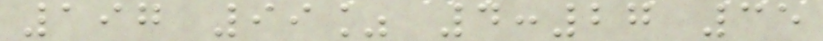197 99% 4:27 35
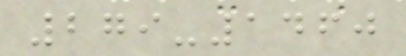279-1460
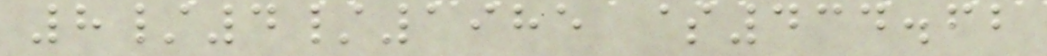8/4/1985 $434.62
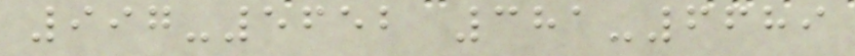997-5652 381-6689
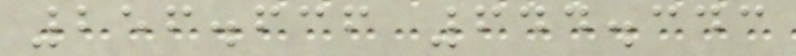256.636 644.343
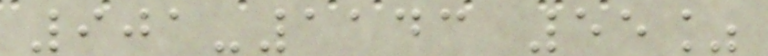901-1143 55%
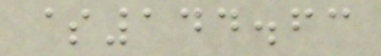$144.63
